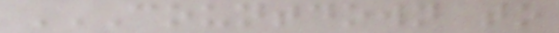COUNTDOWN TO
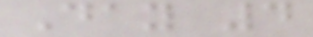Day 4
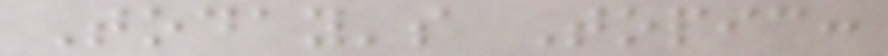Today's Topic:
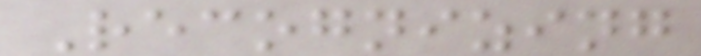Recognizing
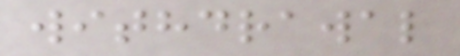withdrawal
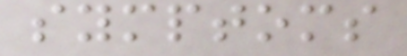symptoms
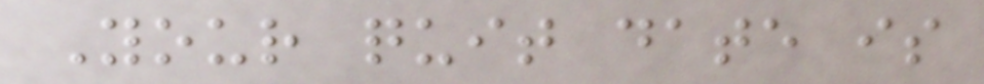Your quit date is
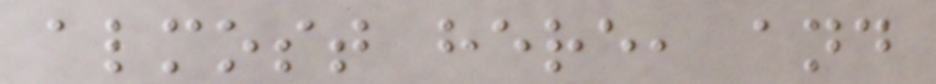almost here, and
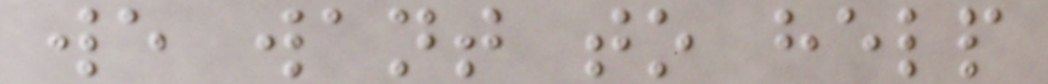we want to help
